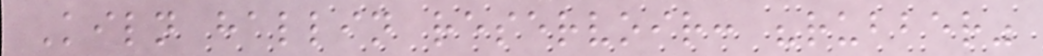Kiln hallin reservoir: "rubber"
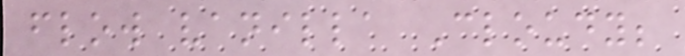flow vanilla Cloudy;
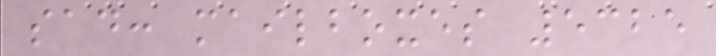sad: mailboxes 5325
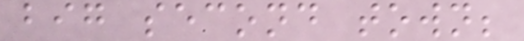big second town;
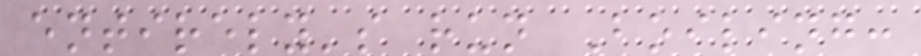entirely's run Boiling:
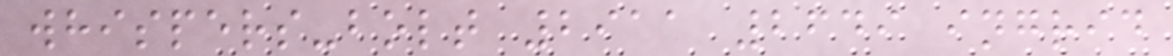whispers-bolt 2911 2649 ingrid
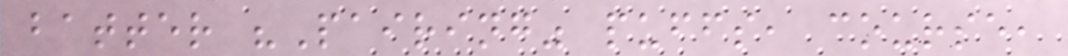batter "Pairing" puffs, course,
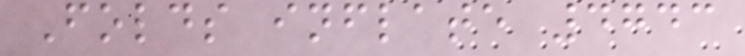Folds inflate 4743
